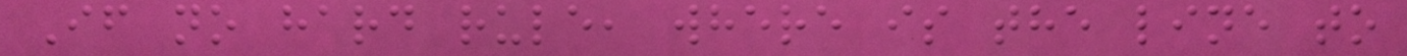If no hard rule, where is the line to
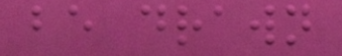be drawn
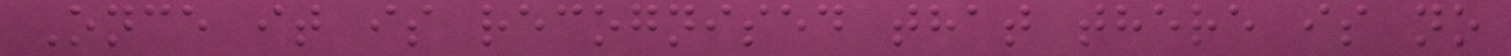Once it is recognised that there is no
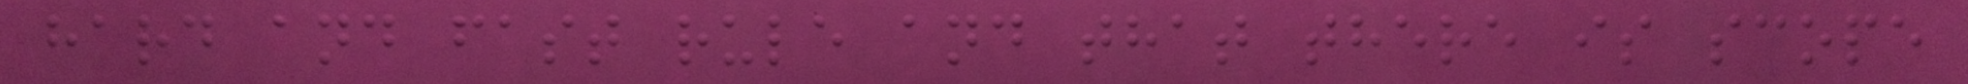hard and fast rule and that there is scope
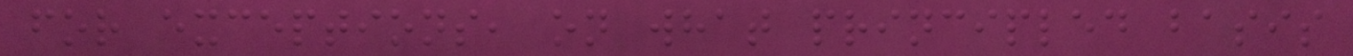for exceptions, on what principled basis
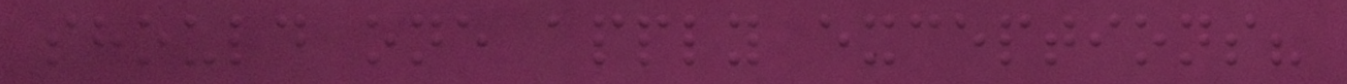should one apply exceptions?
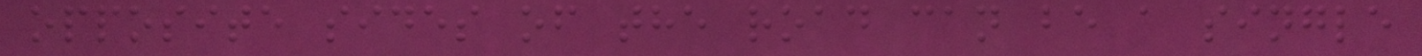opposite sides of the road can be a single
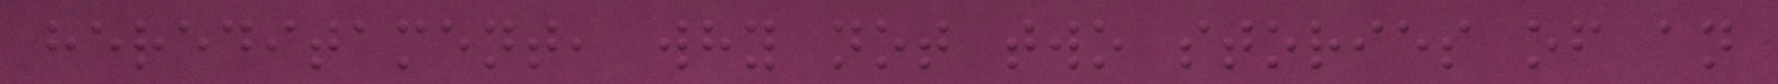hereditament, why not two stories of an
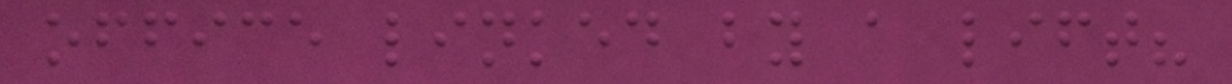office linked by a lift?
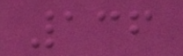136
